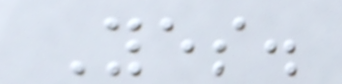Yes.
